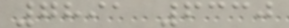7891 6330
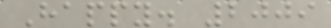Happy. 2009
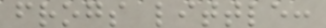frogs little:
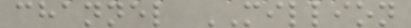channel MILLION
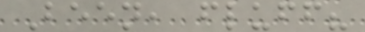Been, fluff?
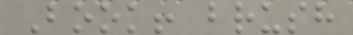Book! brush
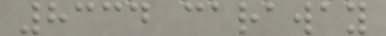8334 caraway
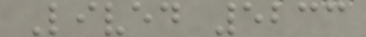Lived 5233
